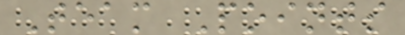Team Points
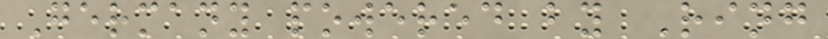Germany powered by Ring
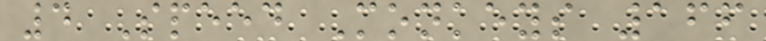4 Speed Monkeys 166
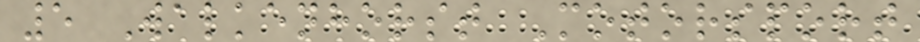5 Walkenhorst Motorsport
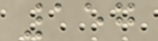157
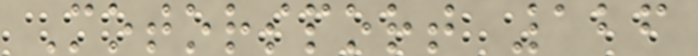Motorsport 126
